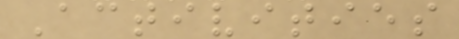Activities
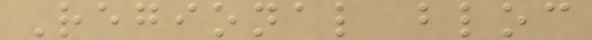Regional bloc
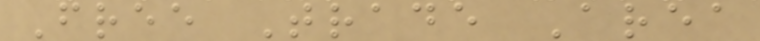Free Trade Area
